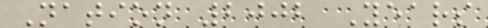Nation 2002 Years
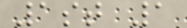1st 1
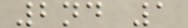2nd 1
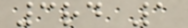3rd 1
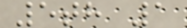5th 1
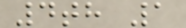4th 1
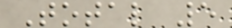Total 5
